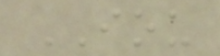IOU
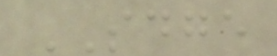SDGE
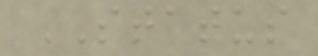STATUS
